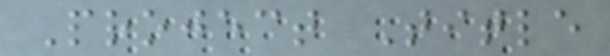Project Title
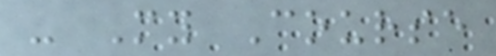- My Course
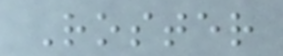Roster
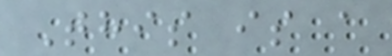This is a
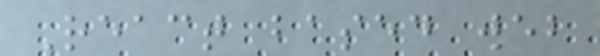React based web
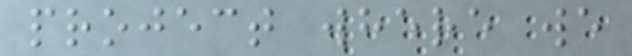project where we
